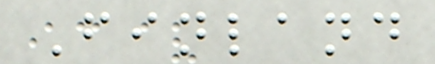Finland
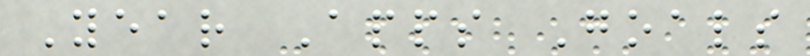Year Apps Goals
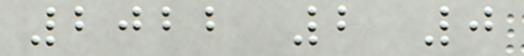2022 2 0
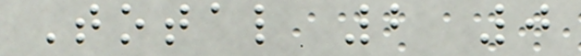Total 2 0
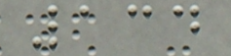134
